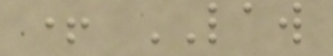+ LAW
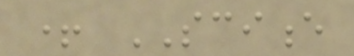+ SCIENCE
